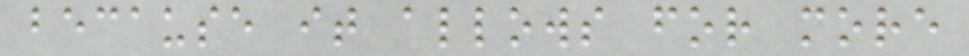because it allows for more
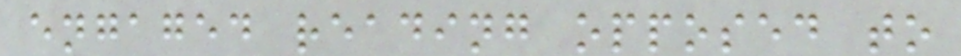engaged reading opposed to
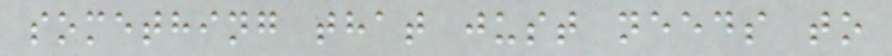something that just needs to
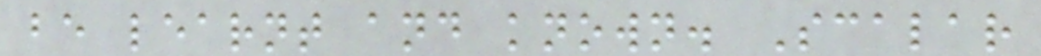be learnt and known. Scalar
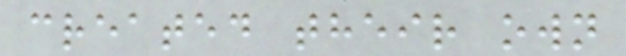created their own
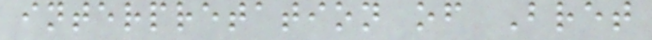interpretation of Bret
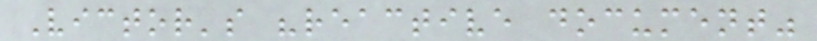Victor's "reactive document"
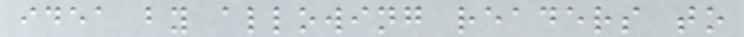idea by allowing readers to
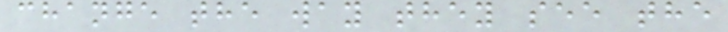change the way they see the
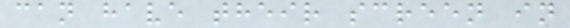can have their screen in
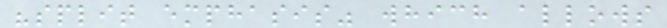"split emphasis" which allows
